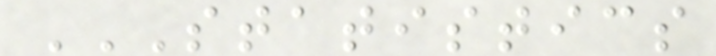STATISTICS
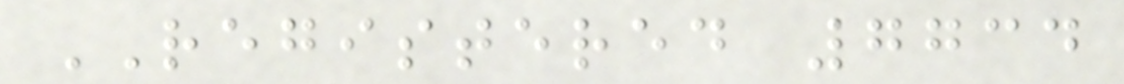REGISTERED 7734
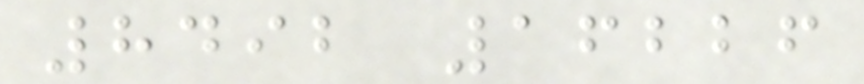8492 16226
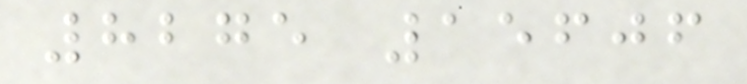8275 15606
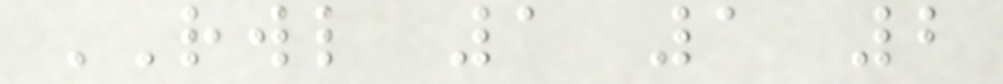RWL 1 1 2
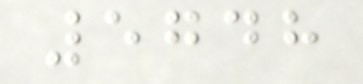5748
